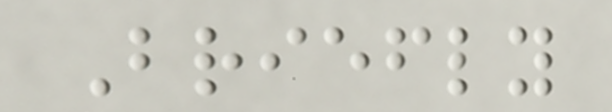Briefly
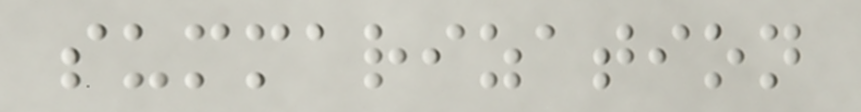summarization
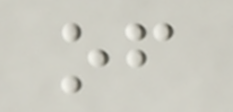of
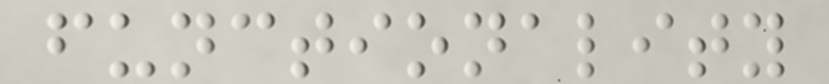functionality
